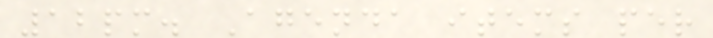12pm. Agenda items per
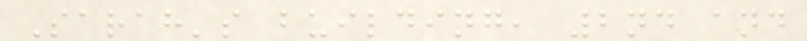Sarah's building, 2nd and
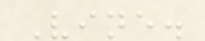Vine.
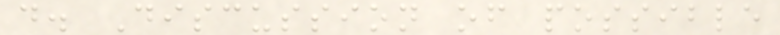d. Discussion of possible
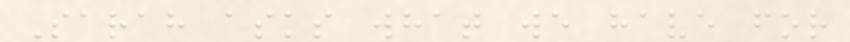Sarah asks what we have for
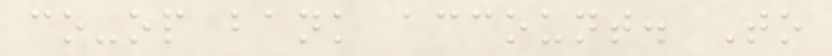co-op bank account. To
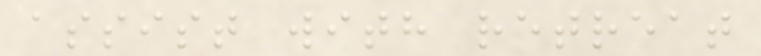assist with retreat
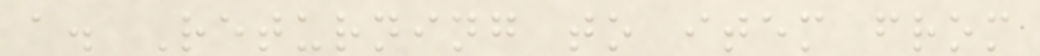a. Returning to item from
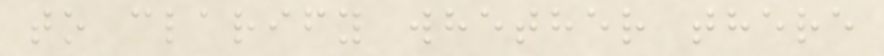to clarify whether there
